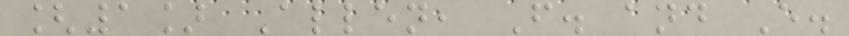[1] Allen, F. and E.
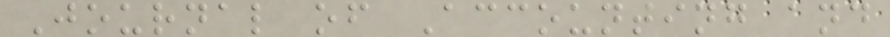Journal of Accounting and
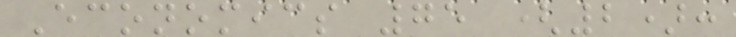Economics 75 (2):
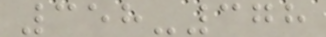358-378
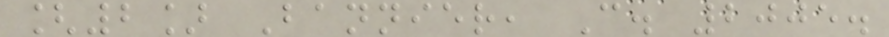[2] Bannier, C. 2005.
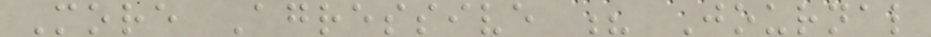More Agressive ? Journal
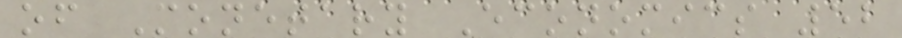of Monetary Economics 52
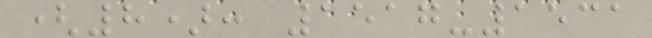(8): 1517-1531
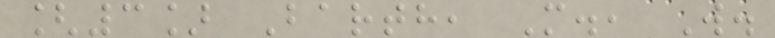[3] Barth, M., W.
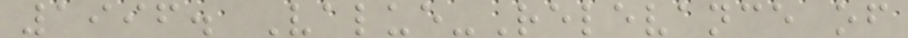1996. Value-Relevance of
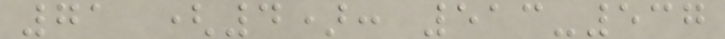71 (4): 513-537
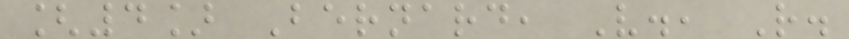[4] Bernard, V., R.
